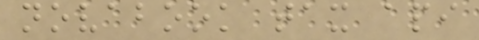novabook tax api
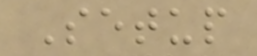Setup
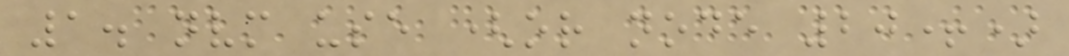1. nvm use (or node 20+)
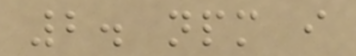2. npm i
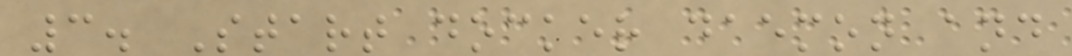3. Start docker daemon and
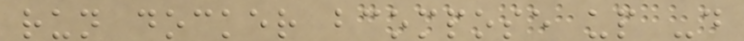run docker bcompose up -d
